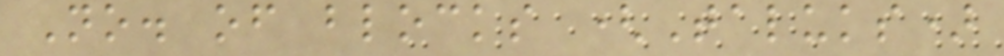No. of blocks (Taluks)
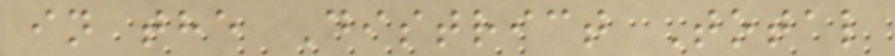in the District Total
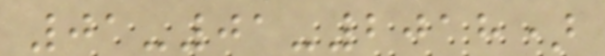01-01-2018)
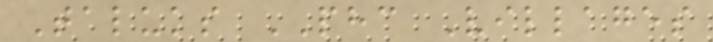Taluks PHC Villages
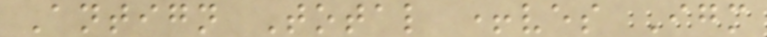Antign Total +ves Igm
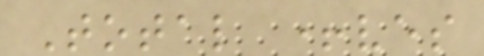Total +ves
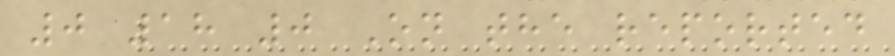0 18 0 On the reported
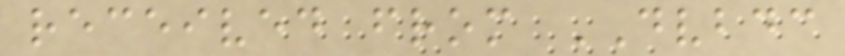received from DVBDC
